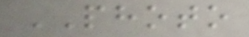PHOTO
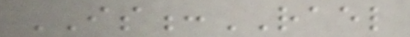IS:RAEL
